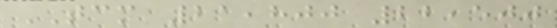TCM 21,800 22,500
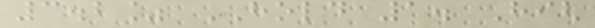3.2% HOLD 1. High
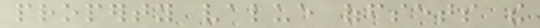property value offsets the
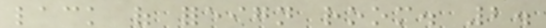lack of foreign room. 2.
